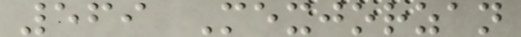569 Mexjorzan
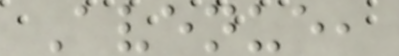Avenue,
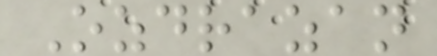Ozdrazan
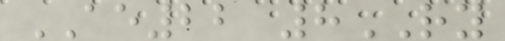AE22 8RY
